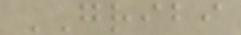GRIBI
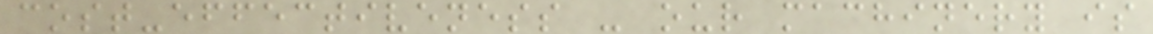cost-effectiveness - our machinery is
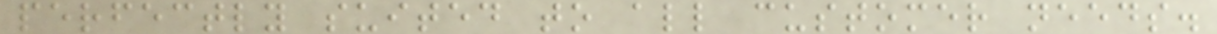perfectly suited to all customer needs.
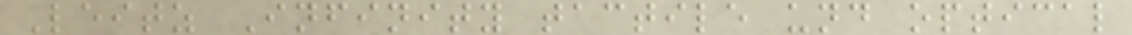Leitz Infinity tactile und optical
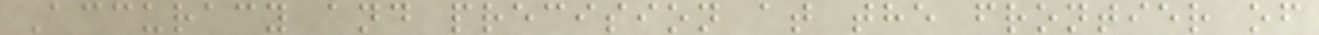Accuracy and precision at the frontier of
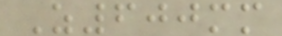Z600mm
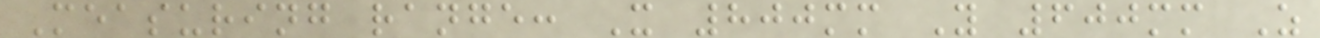Measuring range: X 800mm Y 600mm Z
